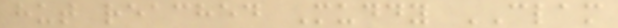hut reached Muddy CLAM
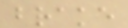brake
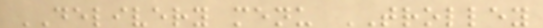DELIVERY menu TROLLEY
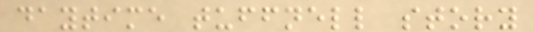daytime tuffnell story
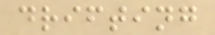drifting
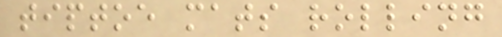tiptoe mats rolling
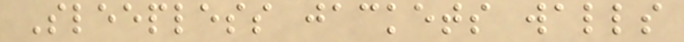Sleepless jackets walls
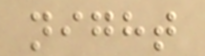night
